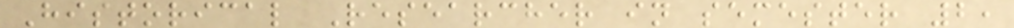Historical Researcher in semester 2,
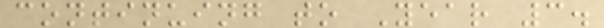continuing to Year 3.
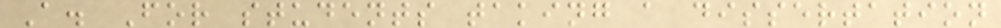A. For students taking a dissertation
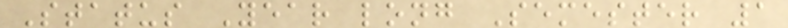Status Year long Semester 1
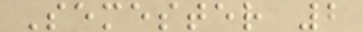Semester 2
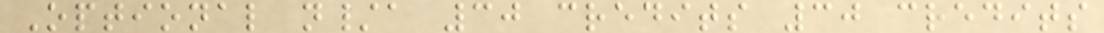Optional n/a 30 credits 30 credits
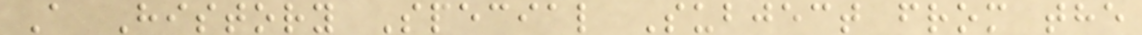A History Special Subject from the
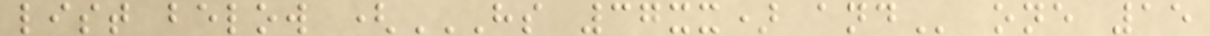list below (HS 37XX) AND one 15
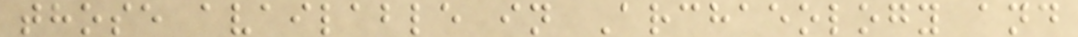those available in Archaeology and
